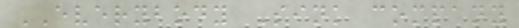EVERYBODY Sink company
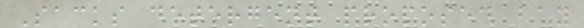Sacks detergent proposed bay
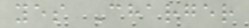yes Charger
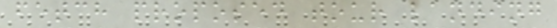fetch proposed tour landing
